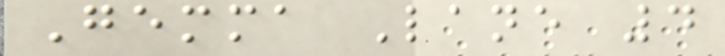Gemma Lane 4
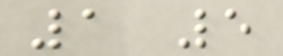1 5
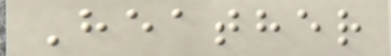Heather
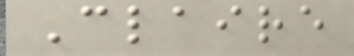Claire
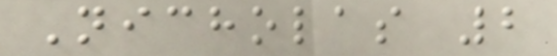Nicholas 2
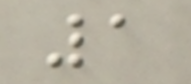1
